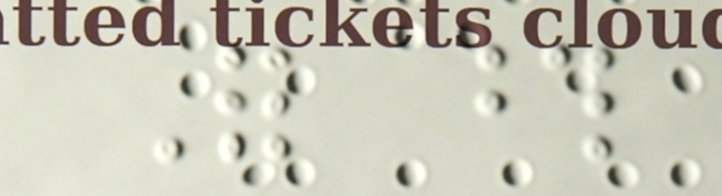For those
